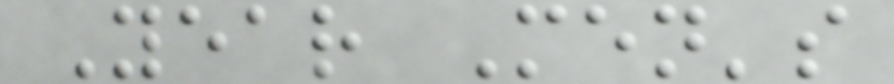Year Men's
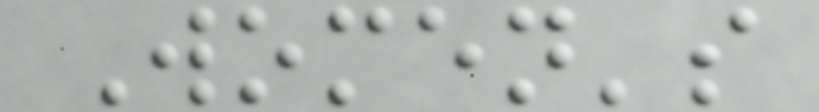Women's
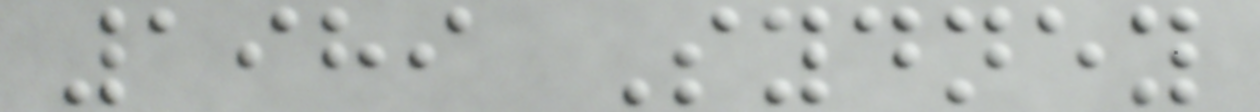1989 Sydney
